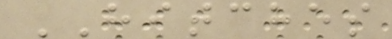HITCHES
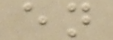en
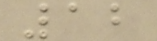12
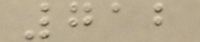712
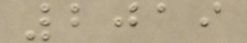2019
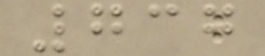737
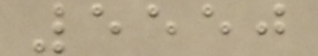5550
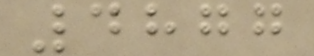4877
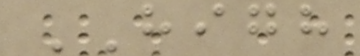HIGH
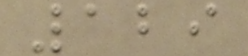129
